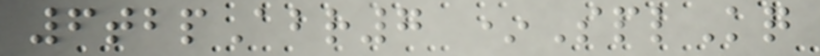6tbpAbr7 *SplKq
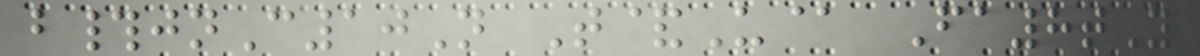b#jnC10N T&U@ Fa8tY
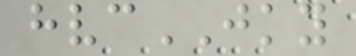hvcJKY
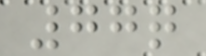77q
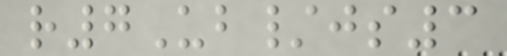r7Ub/js3
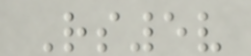Rs5v
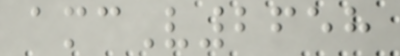amcV2658
